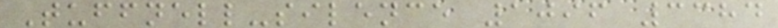Tuffnell-silence 1096 3384
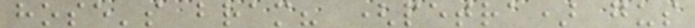hose's bram? (petra) gus
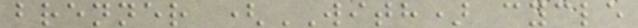brenner (WITH) cycle
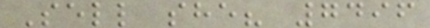Sell she? 7496
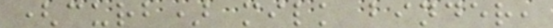(curb) milk binder,
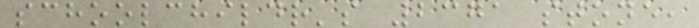schoolchildr's 2371 stone,
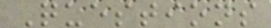Questions
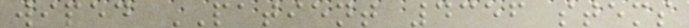wiped PATIENT 4356 stems
